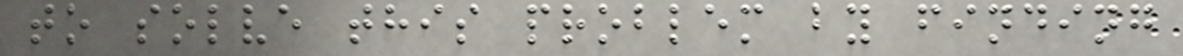to solve this problem by finding
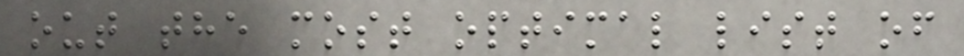out the most optimal list of
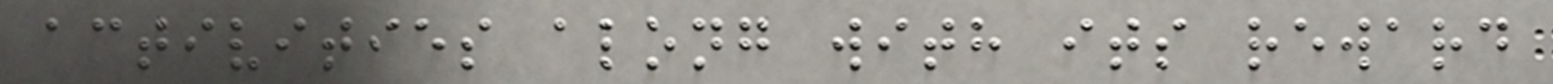activities along with its reward
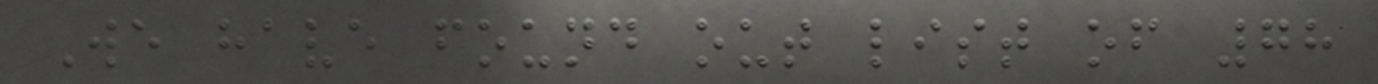We have found out list of 78
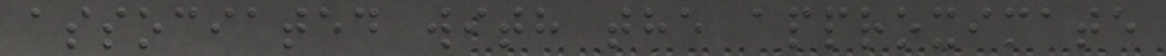associated with the approximate
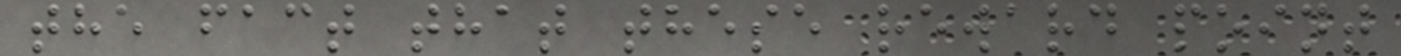the fact that these reward point
